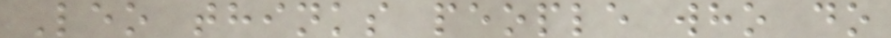Leo thinks people who do
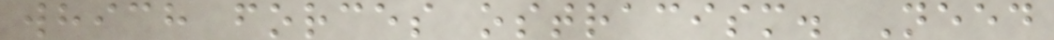which forces ostracism. Need
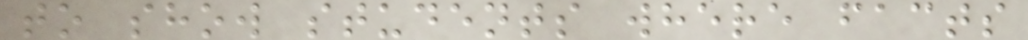to show students where facts
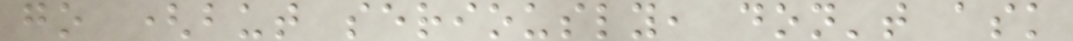go (but seriously, don't ask
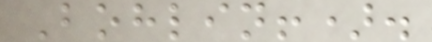Bohlin!).
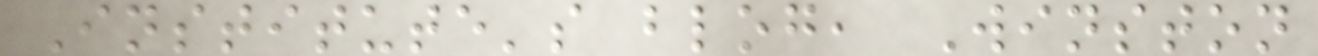Institute's blog, Winston
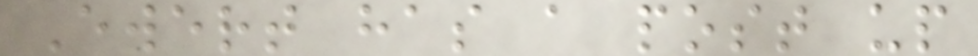Ewert has a post up
